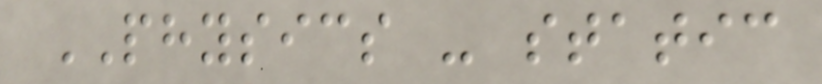PHYSICS - static
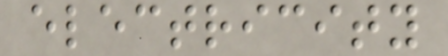electricity
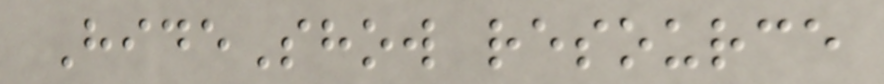HideShow resource
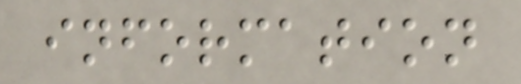information
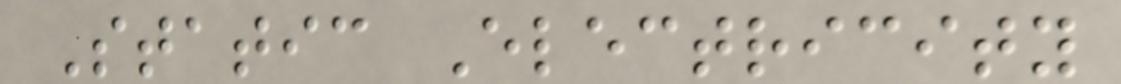Static Electricity
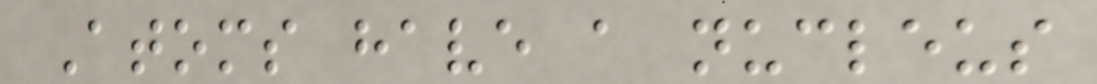Atoms have a nucleus
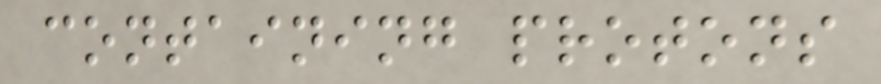containing protons
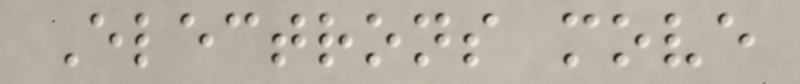Electrons move
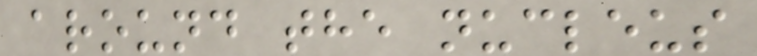around the nucleus
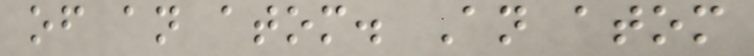of an atom. An atom
